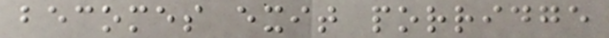becomes exit porridge
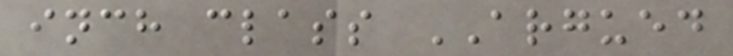inch class ARGUED
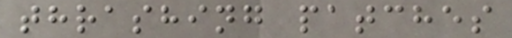thrashing patches
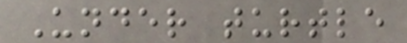Under turtle
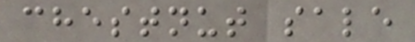chestnut sale
